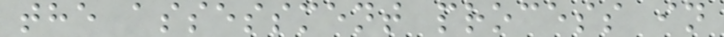the assessment process in
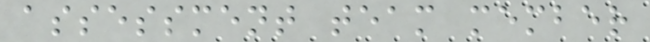assessment team member
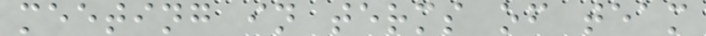meeting in terms of team
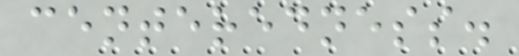centeredness.
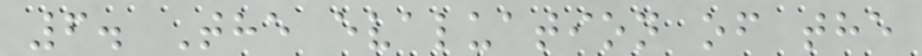6. The evaluation of the
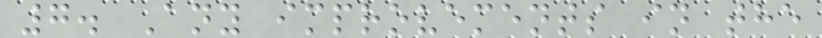7. Any improvements in the
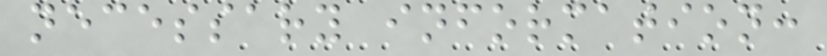necessary information:
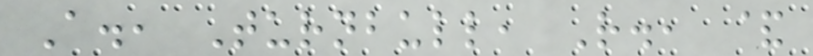A., Turnbull, R., &
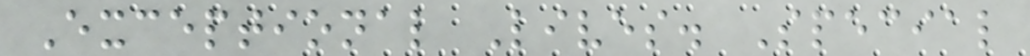Exceptional Lives. Special
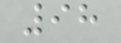98
